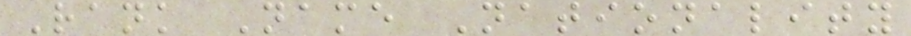Rank Name Nationality
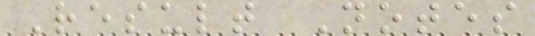Result Notes
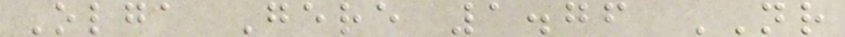Olga Gere 1.76 NR
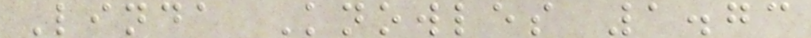Linda Knowles 1.73
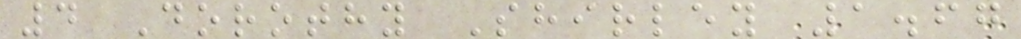4 Dorothy Shirley 1.67
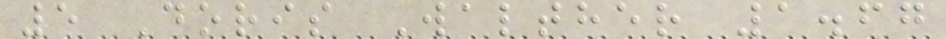5 Doris Walther 1.67
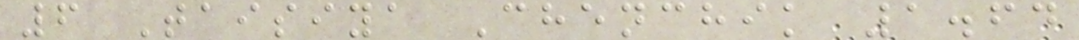6 Taisiya Chenchik 1.64
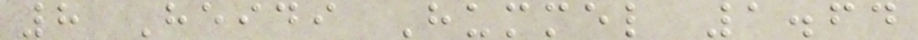8 Heidi Hummel 1.64
